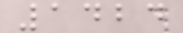1424
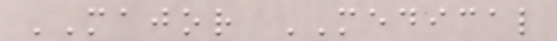MAJOR MEDICAL
